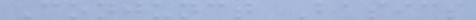Conjunct Basics
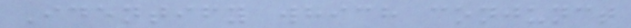Identify which conjunct
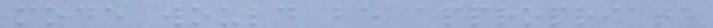mode would be appropriate
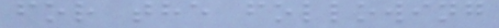for the following
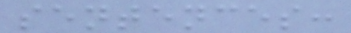sentences:
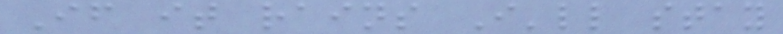If it rains I'll stay
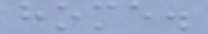home.
